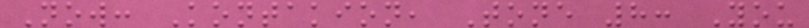Now: Kontakion, Tone 8: You
